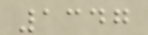1347
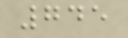745
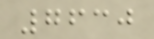7630
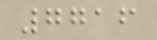7716
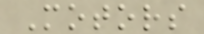Motors
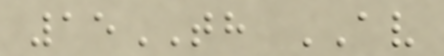15TH AV
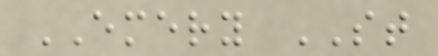EMERY ST
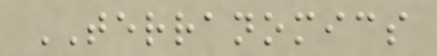TERRANOMICS
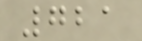721
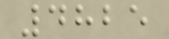4825
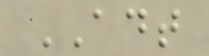ADT
